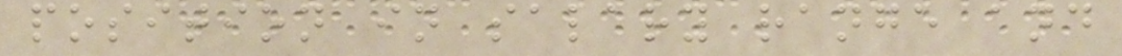position in salary range and
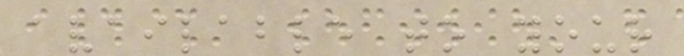available to your
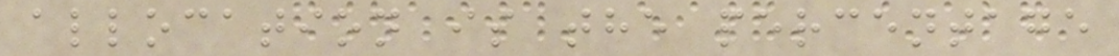allocation is the percentage
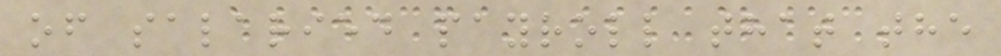of salaried payroll that the
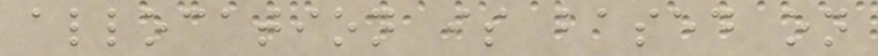allocation is based on
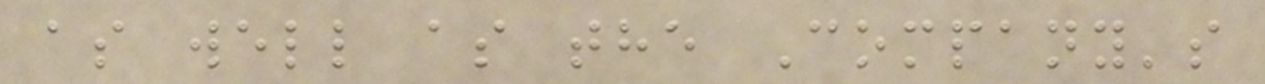as well as the Company's
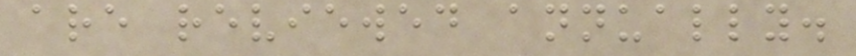are reviewed annually.
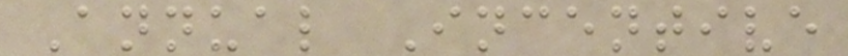Annual Incentive
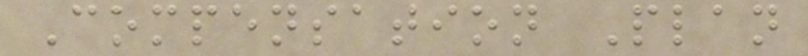Compensation Plan
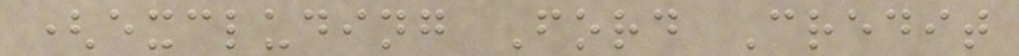(excluding Ford Credit
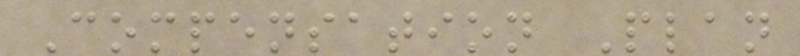Compensation Plan
